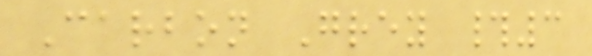Carbon Grey #3
